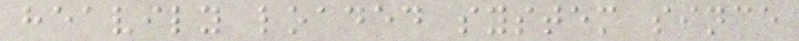heavily loaded system since
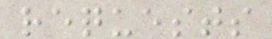requests
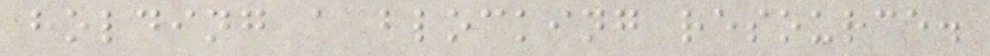holding a blocking resource.
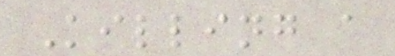Killing a
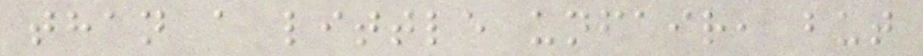than a little unfair, but
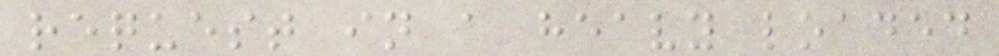request in a heavy loaded
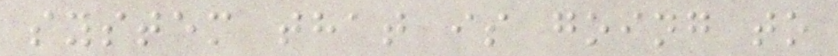system that is going to
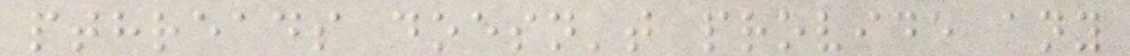pthreads doesn't provide any
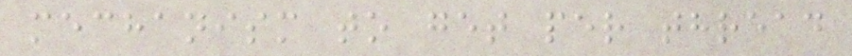mechanism to get per thread
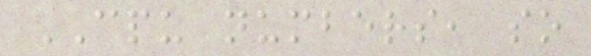CPU numbers, so
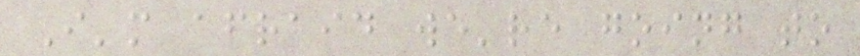I'm afraid we're going to
